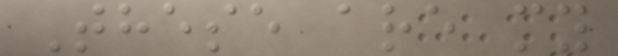These are my
